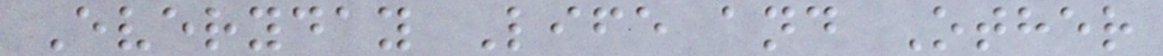Everyday Life and Other
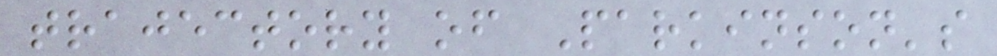trajectory of Parkinson's
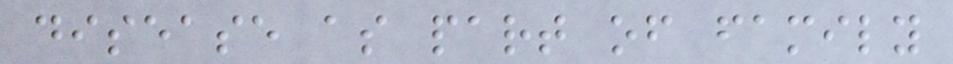disease as part of family
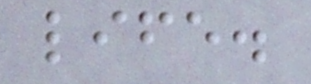life.
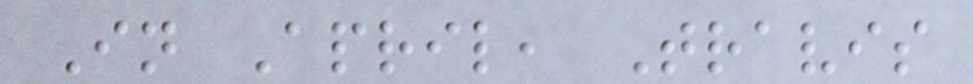In April, Travis
